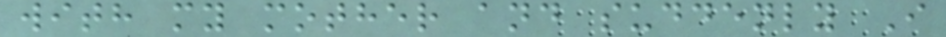with my mother and suddenly I
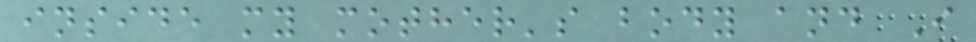inside my mother's body and I
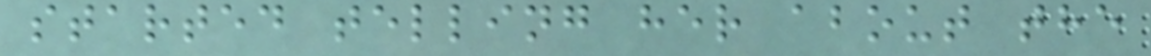started telling her about the
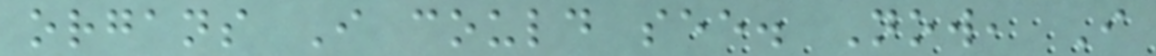organs I could see. Now, I
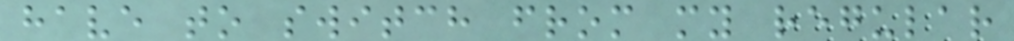have to switch from my regular
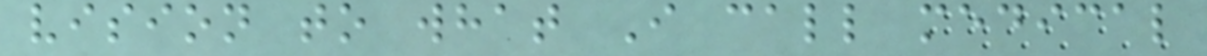vision to what I call medical
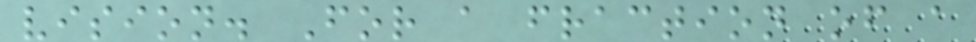vision. For a fraction of a
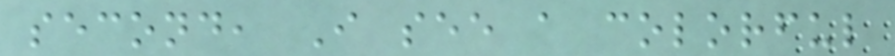second, I see a colorful
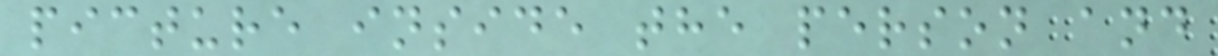picture inside the person and
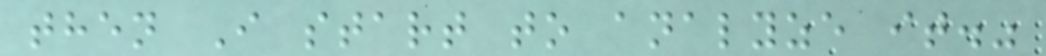then I start to analyze it."
